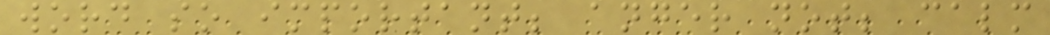word so important; anger not; calm
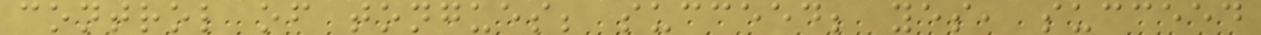control of tongues; succeed; yes, succeed
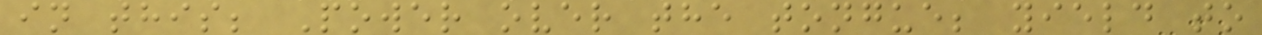in this; Power over the tongue; yield to
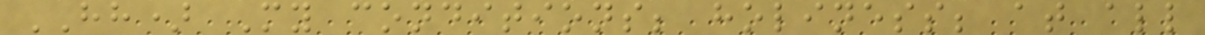HH) My conditions; holiness; at all
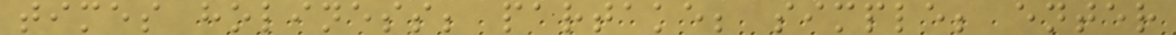times holiness; partake; simple; enter
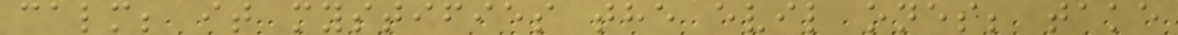calm; it mystifies the evil ones; take
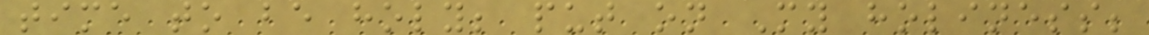time to be holy; put on My holiness;
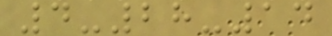4-28-14
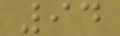94
